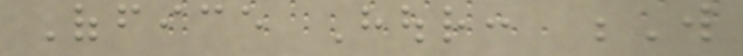Office Hour: W
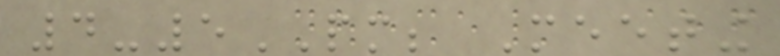4-5PM; Meeting
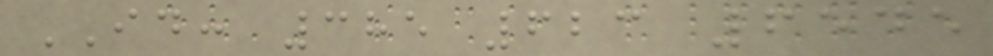ID: 385 623 6545
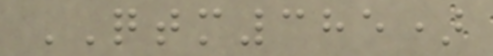QTM385)
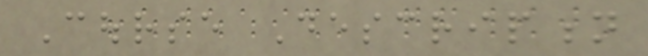Course Description
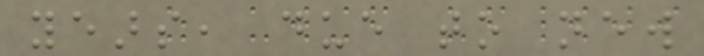years, due to new
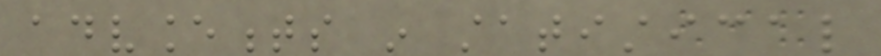advancements in statistical
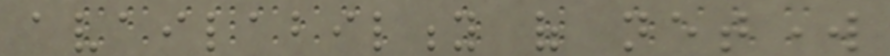availability of network
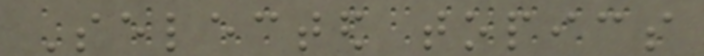Selected topics
